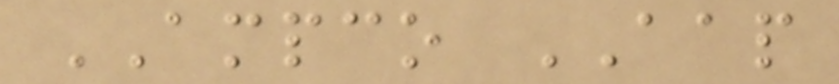AMPCO AAP
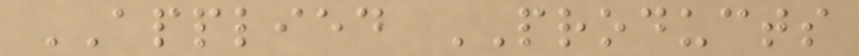APPLIED PRODUCTS
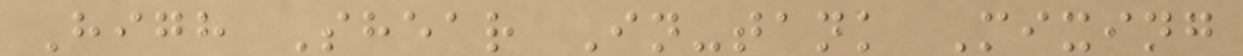High Shear In-tank Mixing
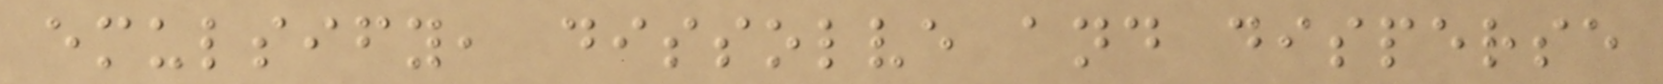emulsify, dissolve and disperse
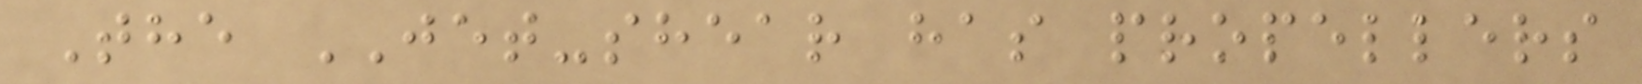The JET-shear has propellers
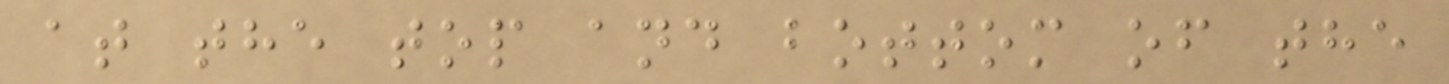at the top and bottom of the
